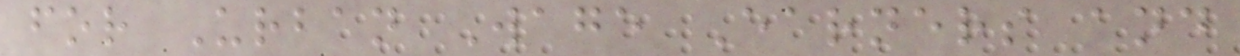for Urban Wage Earners and
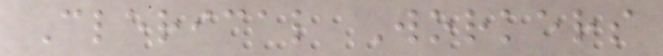Clerical Workers
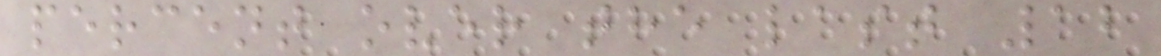percent over the last 12
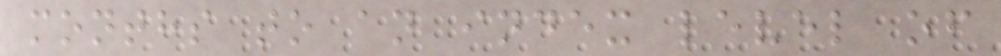months to an index level of
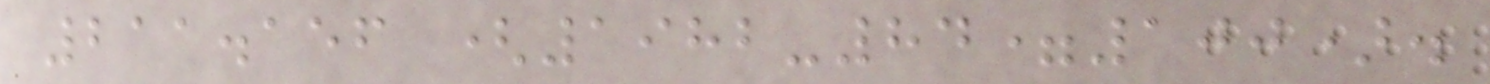211.156 (1982-84=100).
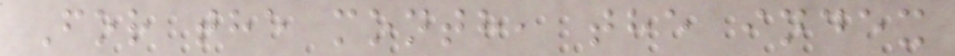For the month, the index
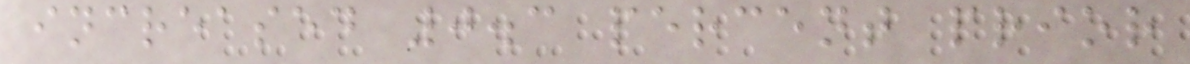increased 0.3 percent prior
